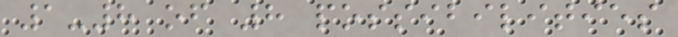1-8 of 8 possibilities
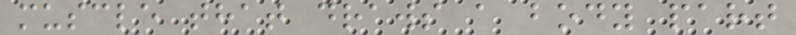muscle that draws a body part
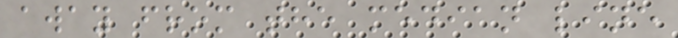away from the median line
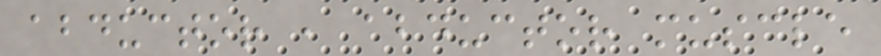abductor , abductor muscle
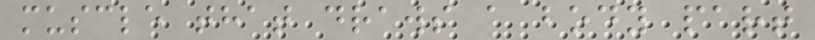muscle that draws a body part
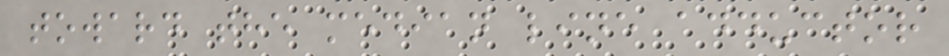toward the median line adductor
